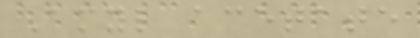Amyl acetate
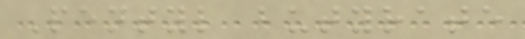Pentyl butyrate
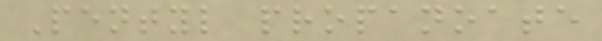Pentyl propanoate
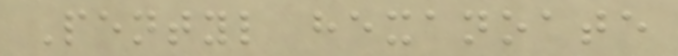Pentyl hexanoate
